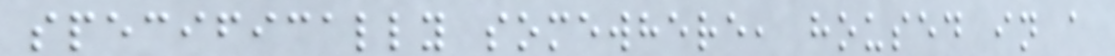specifically somewhere, housed in a
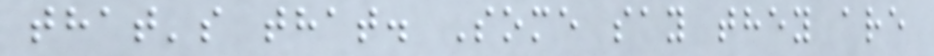that's that. Some say they are
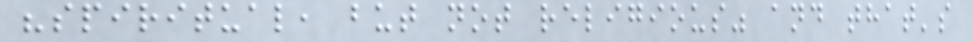"spiritual, but not religious" and that's
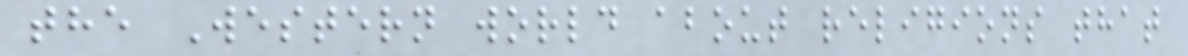the Western world about religions that
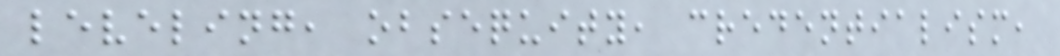leveling, obsequity, credentialism,
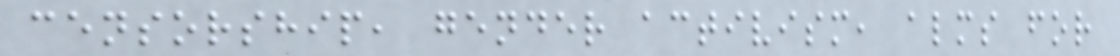censorship, gender activism, alms for
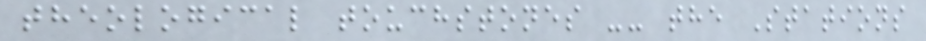theological touchstones -- the Stations
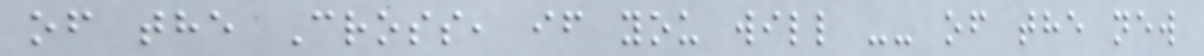of the Cross, if you will -- of the new
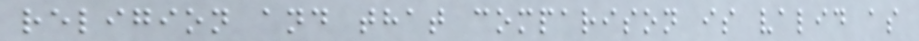religion and that comparison is valid as
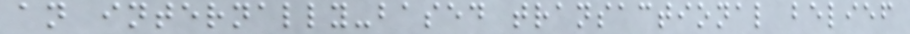an internally-based transactional belief
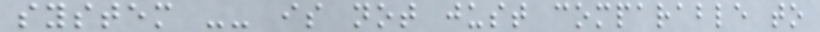system -- is not just comparable to
